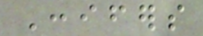Conifers
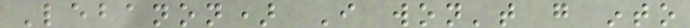Lebanon) I won't go into
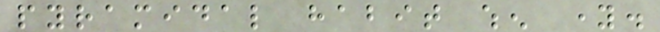pyramidal habit when young.
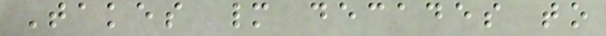Takes many decades to
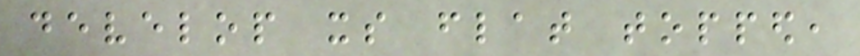develop its flat topped,
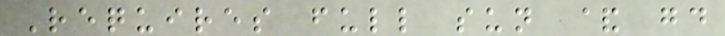Requires full sun & good
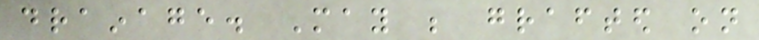drainage. May be grafted on
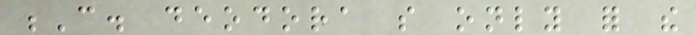C. deodora so only for the
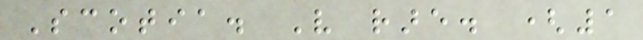Scotia. Very rare. (1
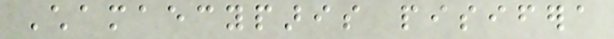Chamaecyparis pisifera
